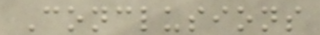Conclusions
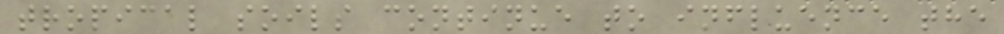tropical soils continue to influence the
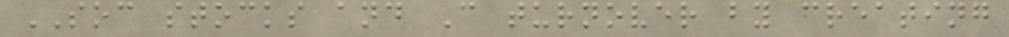SOC stocks and C turnover by creating
